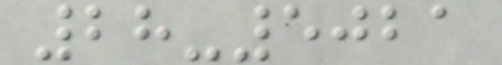28-5021
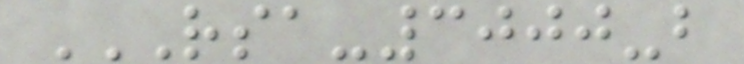RSA-3000-B
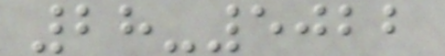28-5022
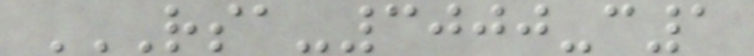RSA-3000-C1
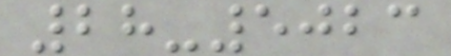28-5023
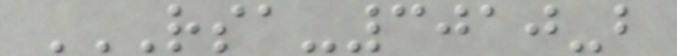RSA-3010-B
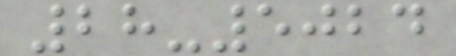28-5024
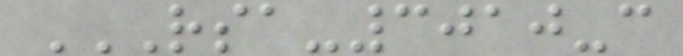RSA-3010-C
